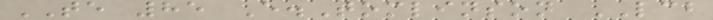TE 85 E.Tomlinson LCB
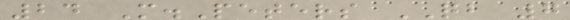24 M.Peters QB 7
